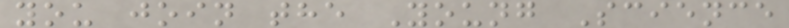you join the Young Science
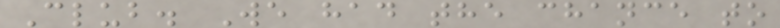Club. We had the chance to
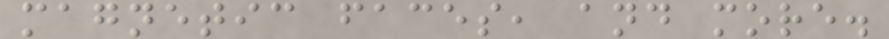magnetic faces, and more.
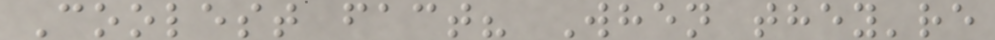Coolest fact? When they're
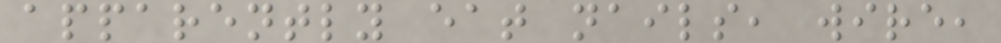apparently eat nails, wire,
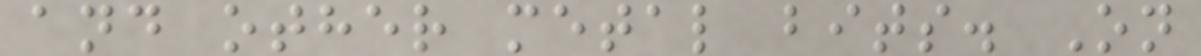and other metal bits. On
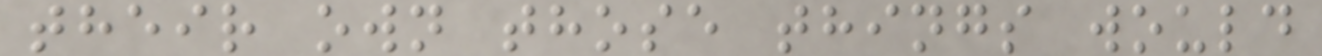their own those things would
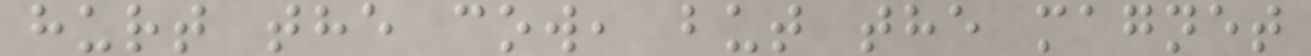hurt the cow, but the magnet
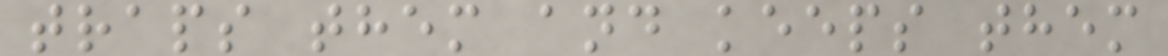traps them and keeps them
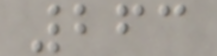263
